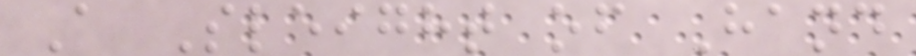A Sleight of Hand
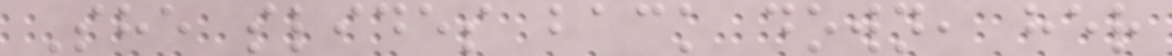She slides back down, her
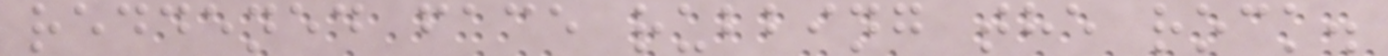reddened face rubbing the rock.
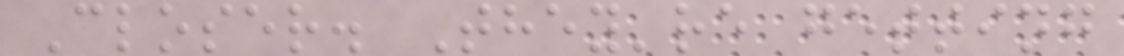Closer. They're getting
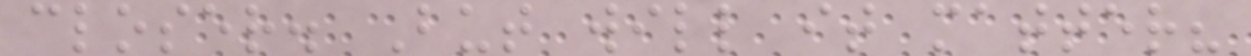closer. But will it matter?
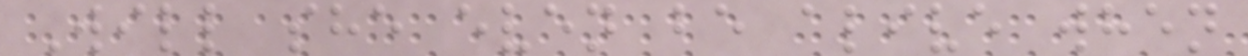Will she even be alive when
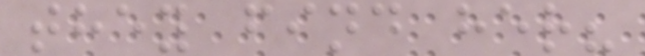they find her?
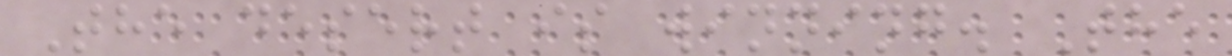The desert is winning. The
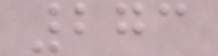273
